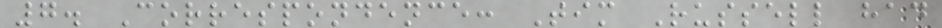7. Correspondence: Tim Russell had
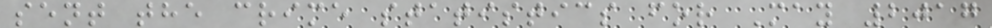sent the crime statistics for May 2017
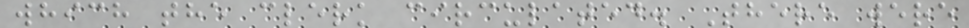which the clerk circulated. There were
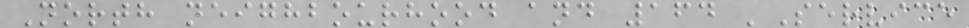North neighbourhood and 164 'Service
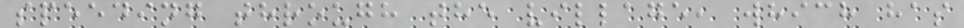speeding through the village, which has
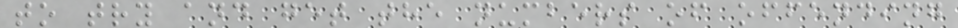to try and get the numbers of offending
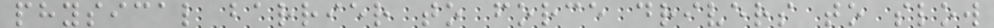physical barrier to force drivers to slow
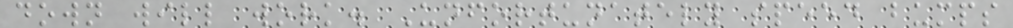down will work. Unfortunately speed bumps
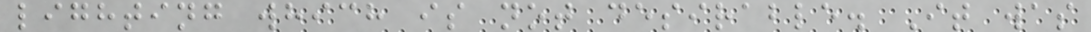lighting which is not desirable. It was
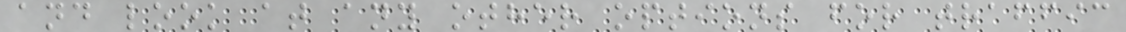and look at any other options for traffic
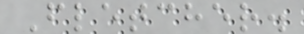Fletcher.
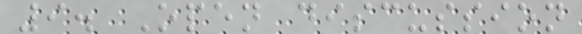9. Open discussion
